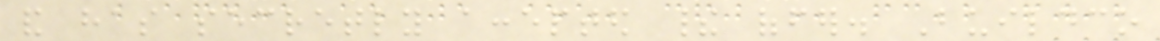and has secretly accepted their offer. Buildco
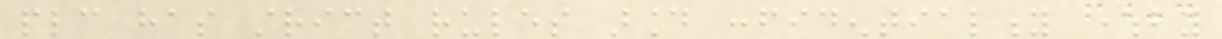plc has strict rules around confidentiality whereby
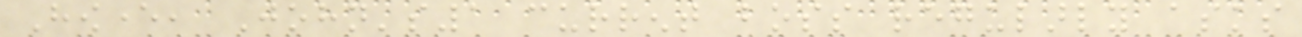However, John's1 current boss regularly asks
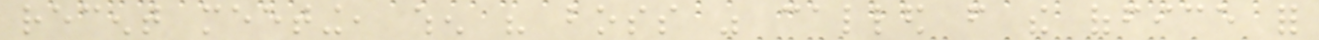recent meeting, when his boss was called from the office for
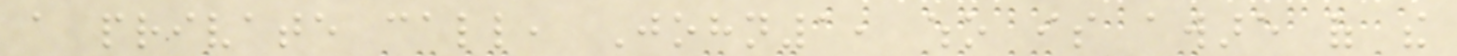a private call, John1, who is aware of the
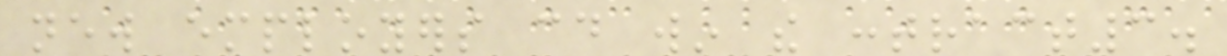new employers could win the contract3.
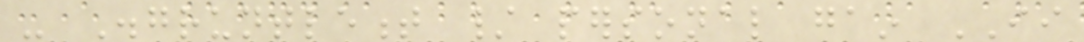- Disgruntlement / personal gain II
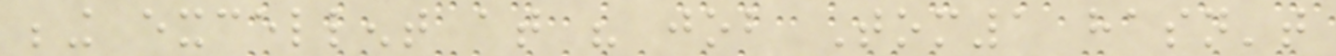being excellent at his job Tom1 hasn't
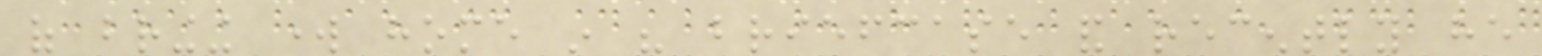of bringing work home in his briefcase and recently he
